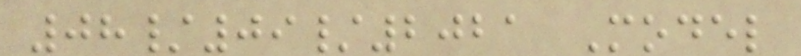08/09/2021 Model
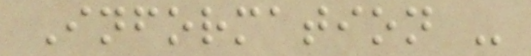Information -
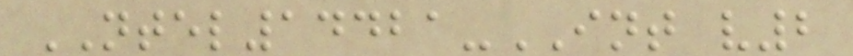NTEL14421-INT v2
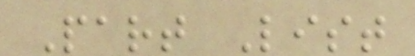Part List
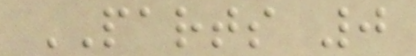PARTS 0
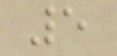5
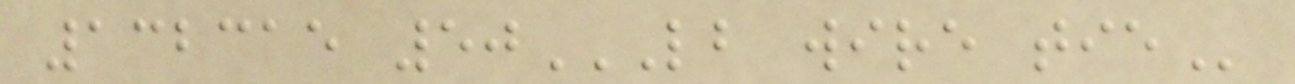132315 50LB WIRE TIE
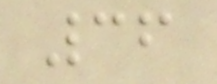36
